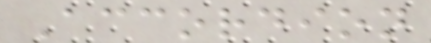Accordion
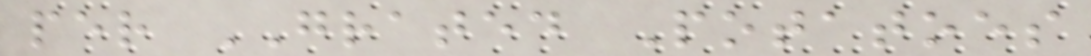per GRATED Potatoes
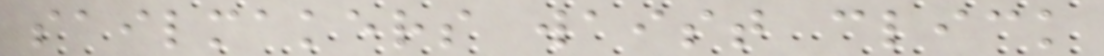sailmakers waist click
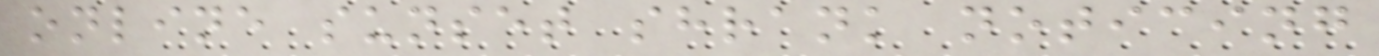online sunset shrank noticing
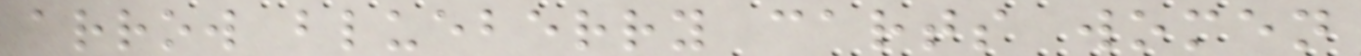arrow blueberry carts women
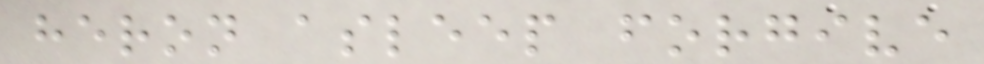heron asleep forgive
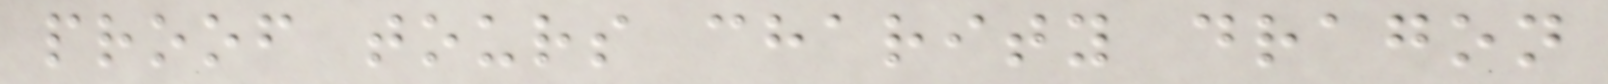proof tours charity dragon
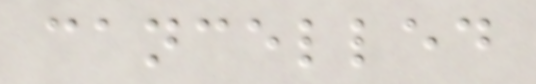cancelled
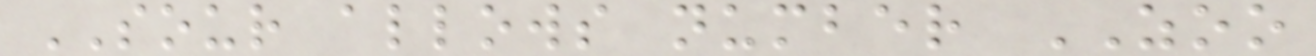SOUR allows number ZOO
